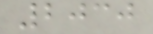2030
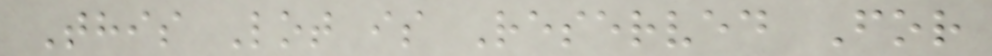This Lot is Reserved For
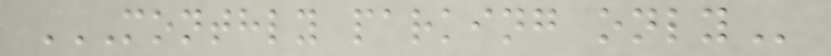MONTHLY PARKING ONLY
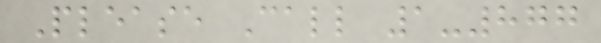Please Call 1-877
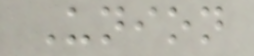Union
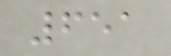651
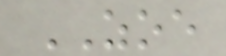ZOE
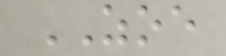ZOE
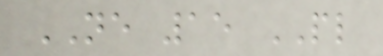NE 15 PL
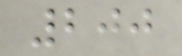200
